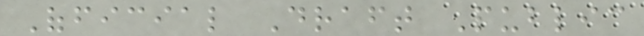Official Draft Public
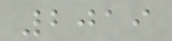2019
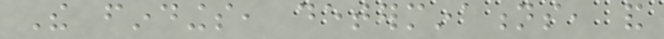The findings, determinations, and
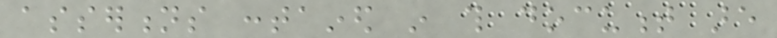assertions contained in this document are
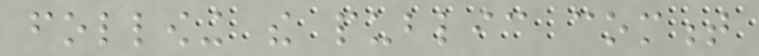following the public comment
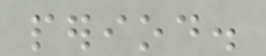period.
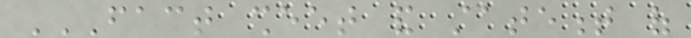FACT SHEET AND STATEMENT OF
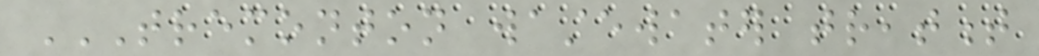TREMONTON WASTEWATER TREATMENT
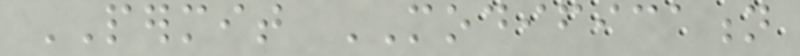PERMIT MODIFICATION
